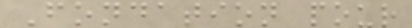Fondation pour
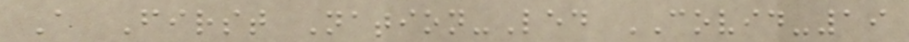A First Nation-Led COVID-19
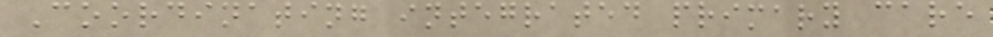Coordinating integrated primary care
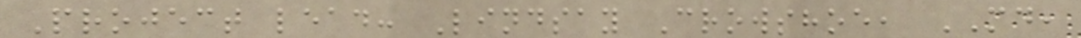Project lead: Lindsay Crowshoe, MD,
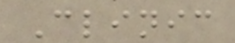Clinic
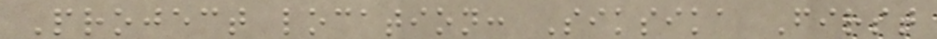Project location: Siksika First
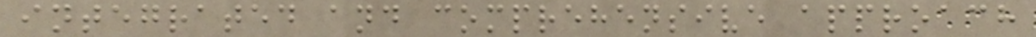integrated and comprehensive approach
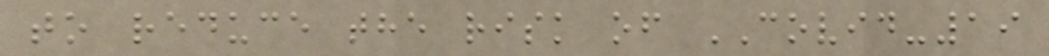to reduce the risk of COVID-19
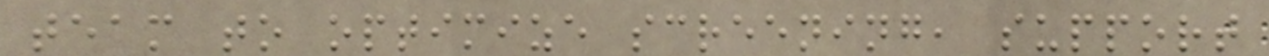team to optimize screening, support
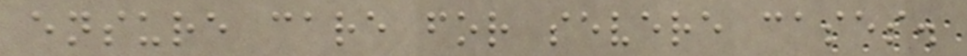ensure care for severe cases.
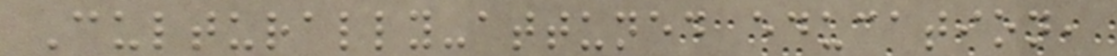Culturally-attuned education,
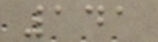141
